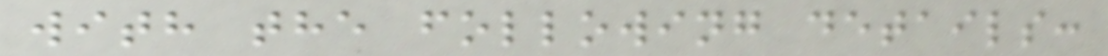with the following details:
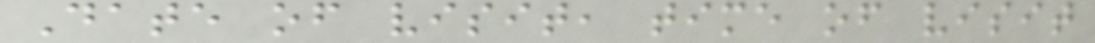Date of visit, time of visit
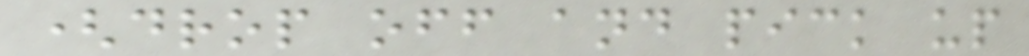(drop off and pick up
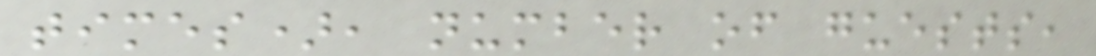times), number of guests,
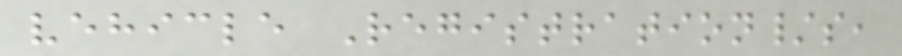vehicle Registration/s,
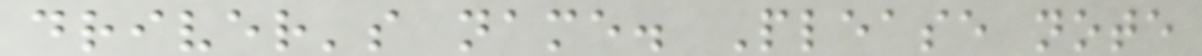driver's name. Please note
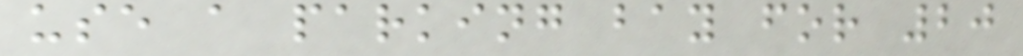use a parking bay for 20
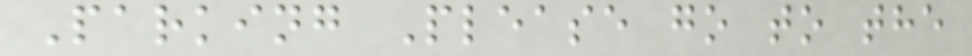Parking Please go to the
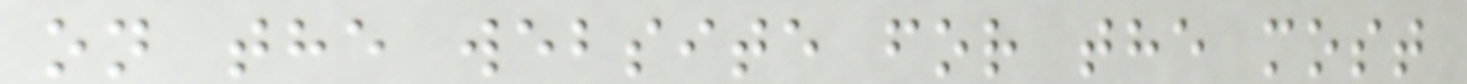on the website for the most
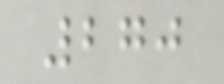270
